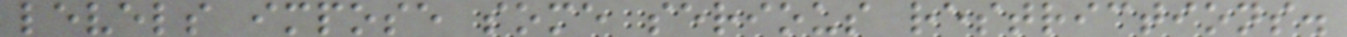levels impose some serious restrictions.
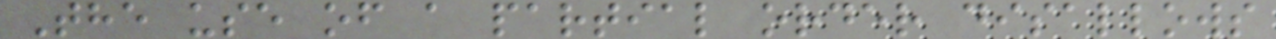The use of a partial order disallows
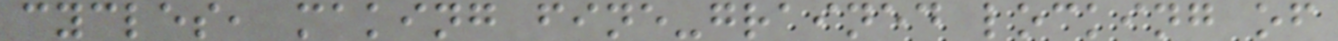cycles, making fine-grained locking of
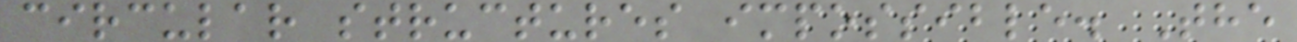circular structures impossible. The
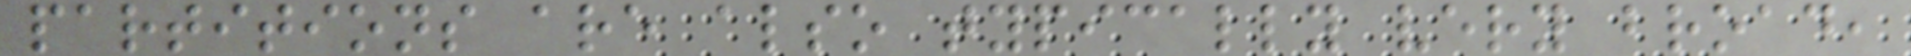partitions are also typically very broad,
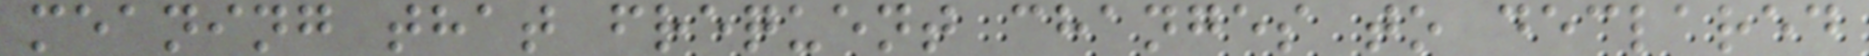meaning that frequent changes to declared
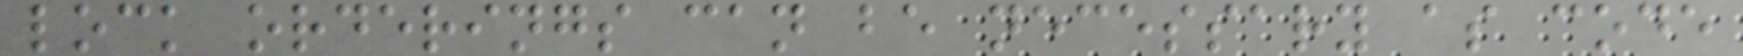lock orderings can be necessary as code
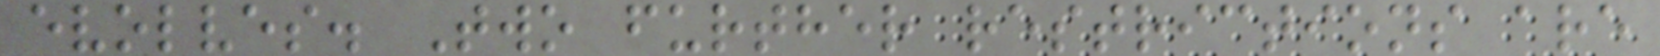evolves. Two further restrictions are
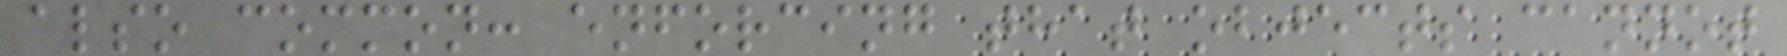also common: enforcing that objects cannot
